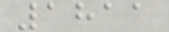1811
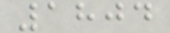1804
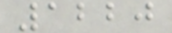1220
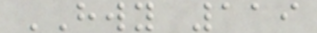HWY 119
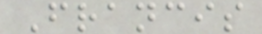Francis
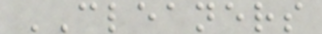CLEANERS
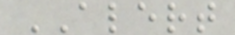ALERT
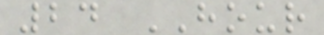24 HOUR
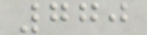770
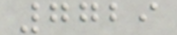7729
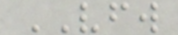VFW
